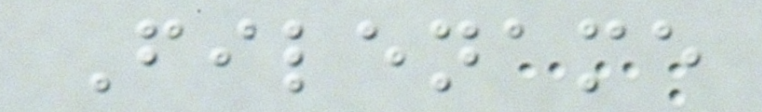Filename
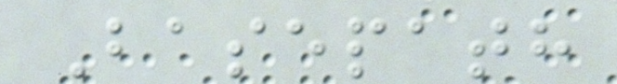Basepath
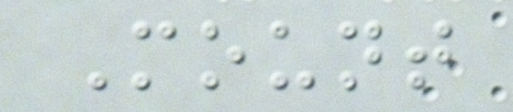Mount
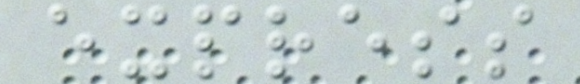express
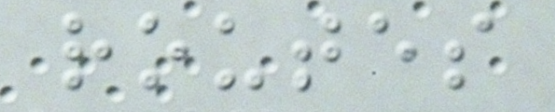routes
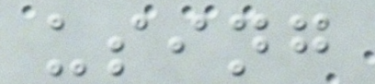using
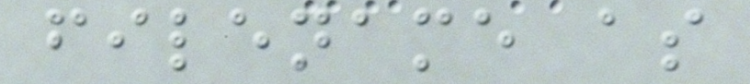filename as
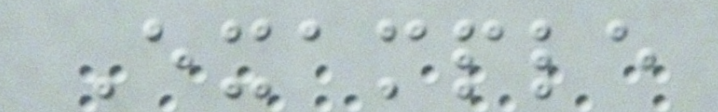Example
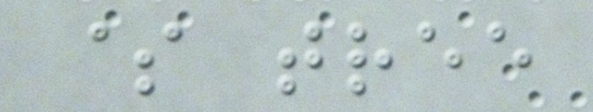$ tree
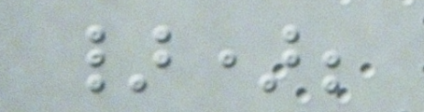});
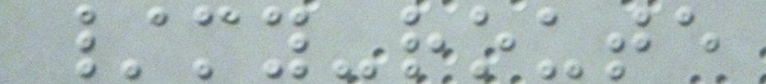/my-route
